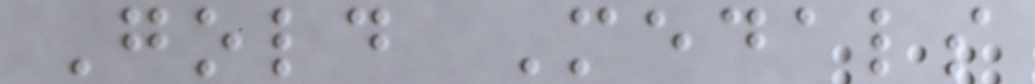Gold Medals
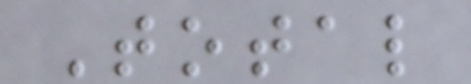Total
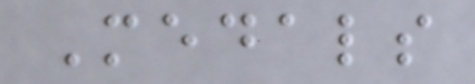Medals
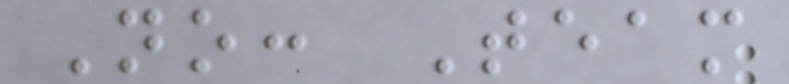No: Team
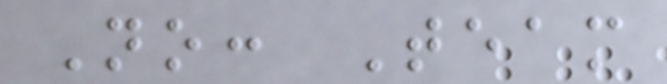No: Team
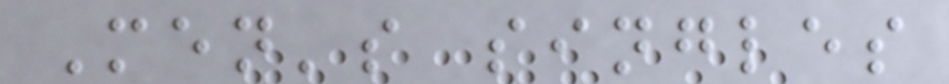Men's singles
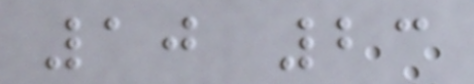10 23
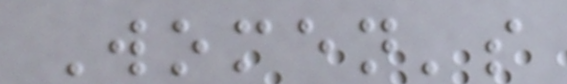Women's
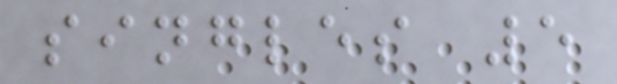singles 5
